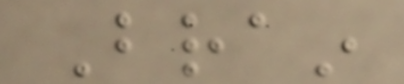Brain
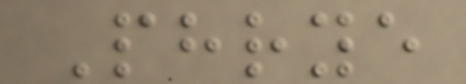Phrye
